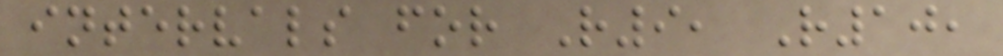intervals for R9, R10,
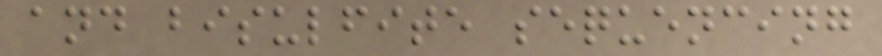and bisulfite sequencing
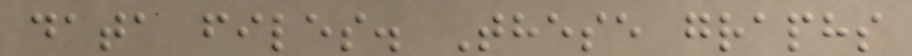data files. These graphs
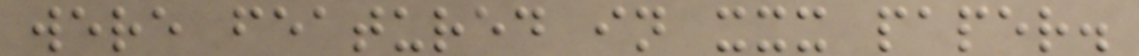were featured in xxx paper.
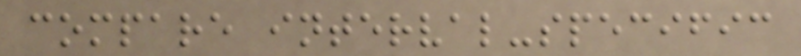compare interval-specific
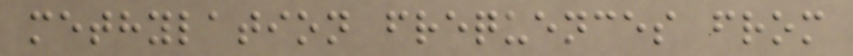methylation frequences from
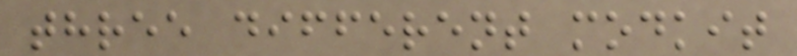three different modkit
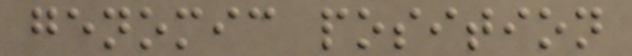genomic position
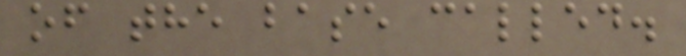of the base called.
